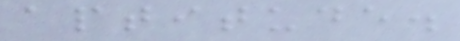aptitude.
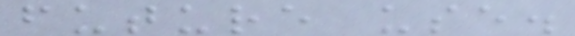future use.
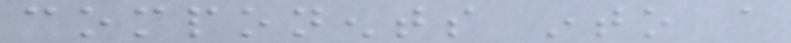components into a
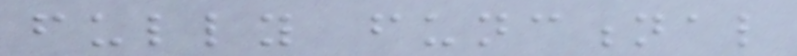fully functional
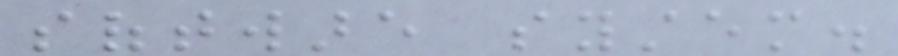software system.
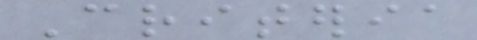Criteria
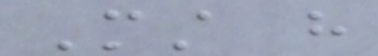Must have
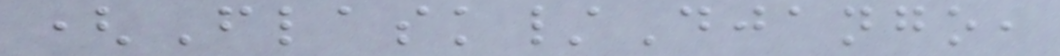(Flask/Django,
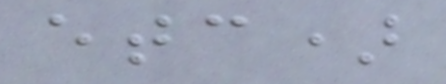etc)
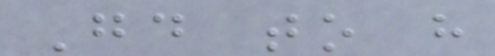Good to have
